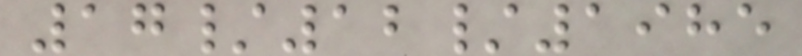17/12/1985
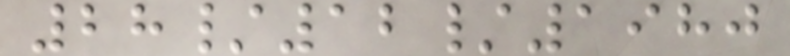28/12/1980
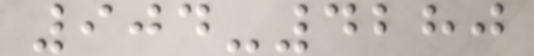904-4280
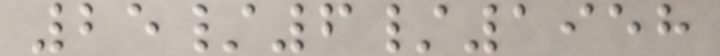25/6/1958
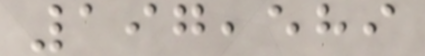197,589
